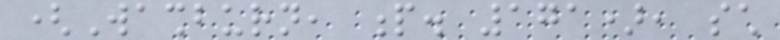(Washburn, p. 171), such
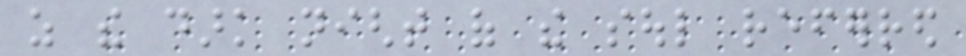as the dark night of the soul referred
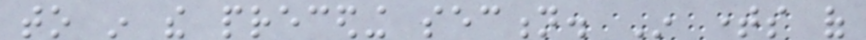to in the preceding section. In times of
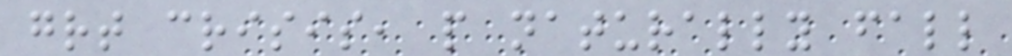great crisis, people naturally fall
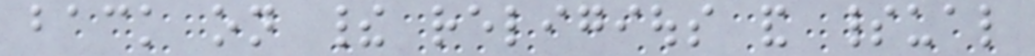back on their religious and spiritual
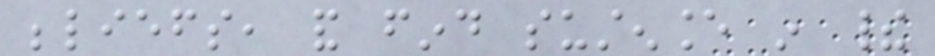beliefs, and find sustenance in their
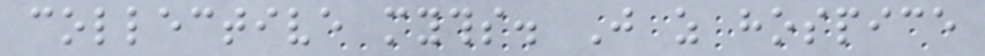collective myths. Just as hospice
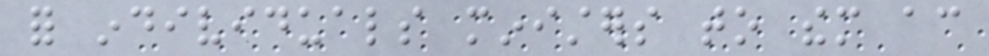for individuals ministers to them according
